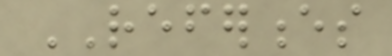REFERENCES
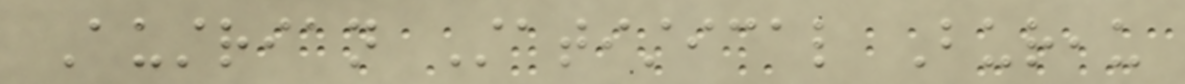Austrian Statistical Bureau
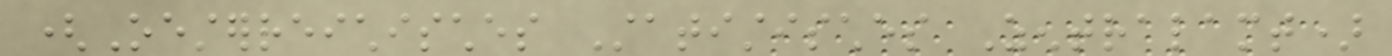(Oesterreichisches Statistisches Zentralamt)
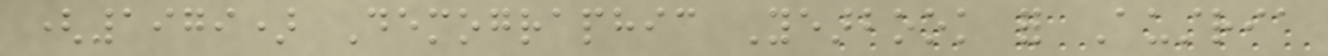(1979) Demographic Yearbook for Austria
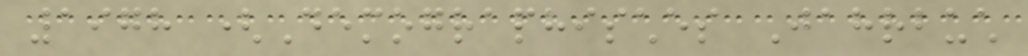1978 (Demographisches Jahrbuch
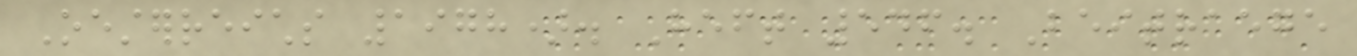Oesterreichs 1978). Heft 546. Beitraege
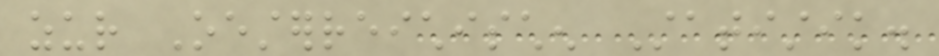zur Oesterreichischen Statistik.
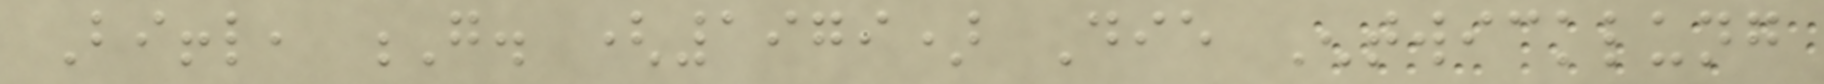Biffl, G. (1979) Die Entwicklung
